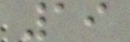19
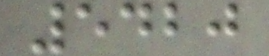5420
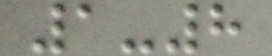1-8
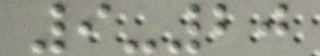9-20
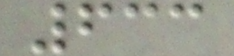633
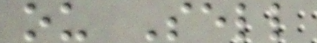ou Sell
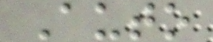Auto
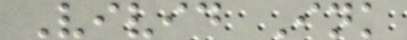Vivid Ink
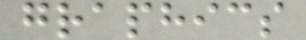graphics
